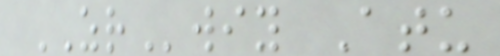ZRwiy Atu
